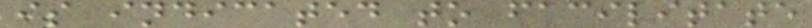is indicated to facilitate
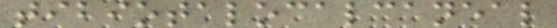tibiotalocalcaneal
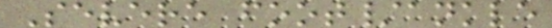Severe foot/ankle
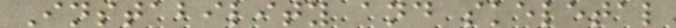Instability and skeletal
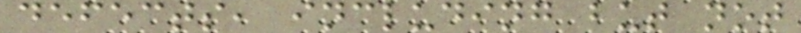defects, including but not
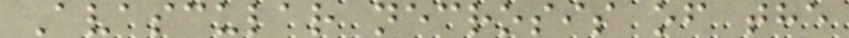Avascular necrosis of the
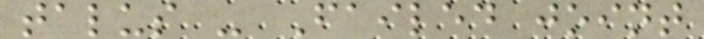talus - Failed joint
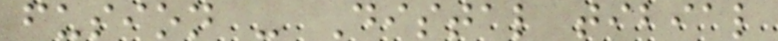fusion - Distal tibial
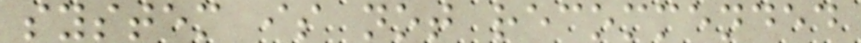system is not recommended
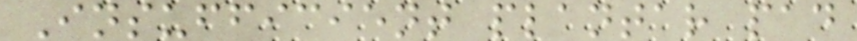Insufficient plantar pad
